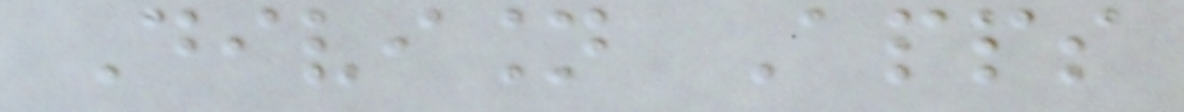Division Apps
